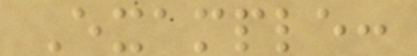Example:
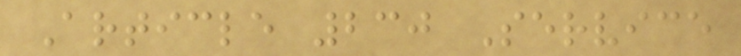Article 230 Service
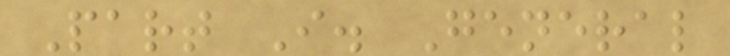Part I. General
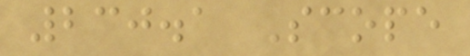230.1 Scope
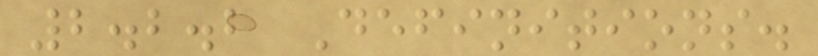2.2.2 Definitions.
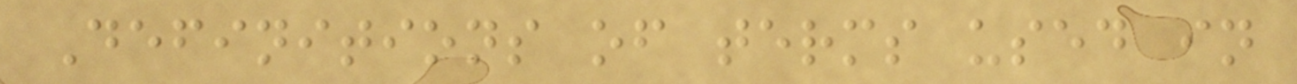Definitions of terms used in
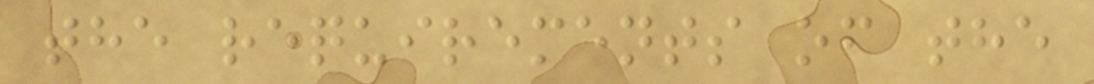the requirements of the
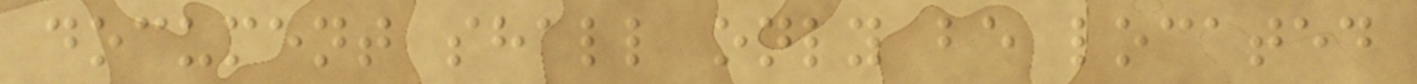document shall only be located
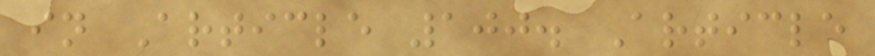in Article 100. Article
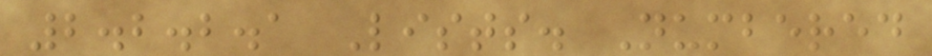2.2.2.1 Lists. Numbered
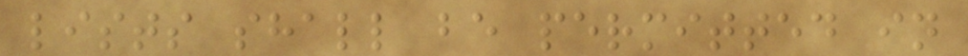lists shall be permitted in
